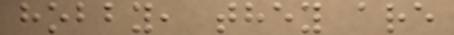hobby, they are
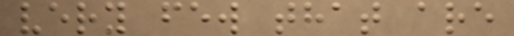very few that are
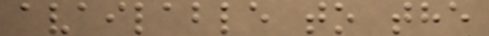available to the
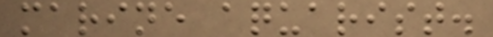marine aquarist.
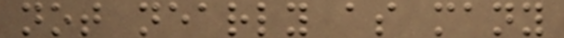not nearly as many
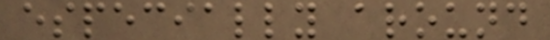especially around
